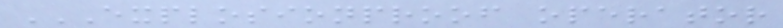EXPLOSIONPROOF OPERATOR
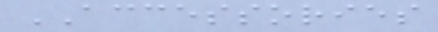ACCESSORIES
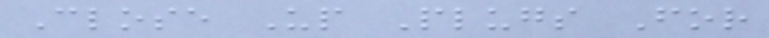Close Up Plugs For
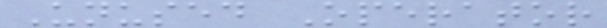Unused Operator
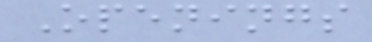Openings
